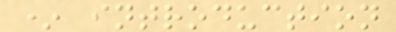* introduction
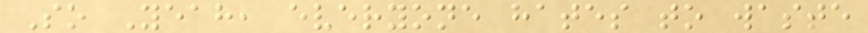So Yeah, everyone hates to waste
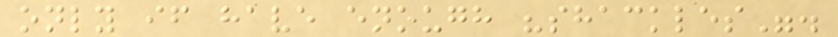only if have enough "shackles".
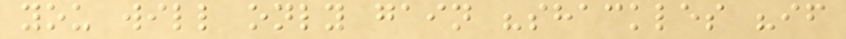you will only gain "shackles "if
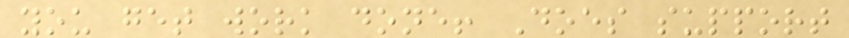you get work done! Does support
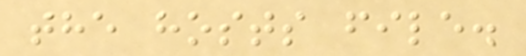the hosts file.
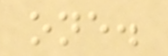one.
